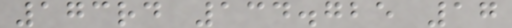173rd 134.725 17
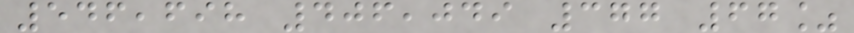546,698 406,049 377 67%
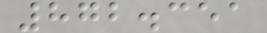872.351
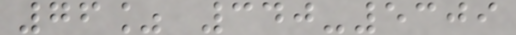76% 340-5309
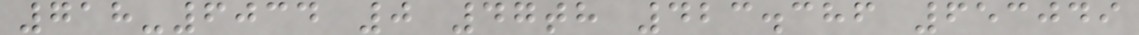718-6034 0 47th 423.386 653049
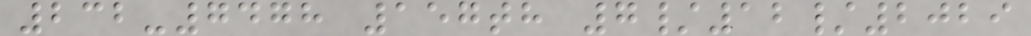232-7478 157th 7/12/2029
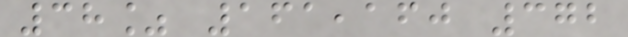38% 161,160 372
